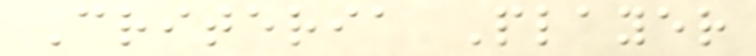Criteria Player
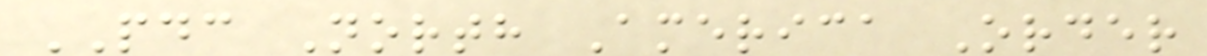PDC North America Order
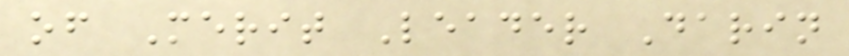of Merit Leader Darin
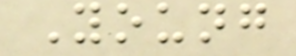Young
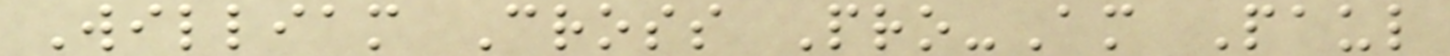William Cross Pro-Am Paul
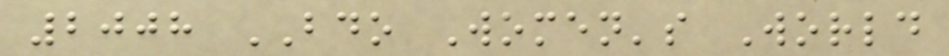2008 BDO Women's World
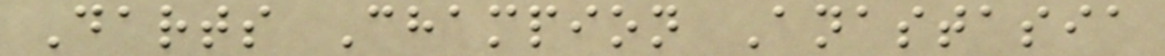Darts Champion Anastasia
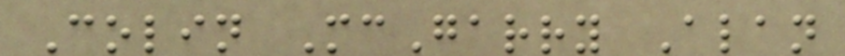Colin McGarry Alan
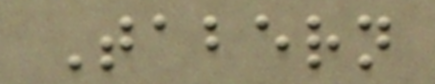Tabern
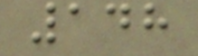148
